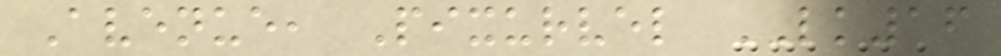Avenue, Pixurvel LK16
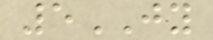5JY
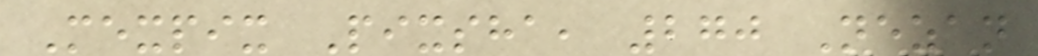Mexpix Pixsha, 270 Nezan
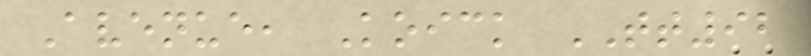Avenue, Koick TT92
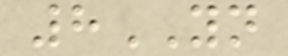8YN
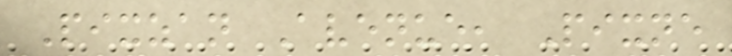Pixzan Avenue, Pixne
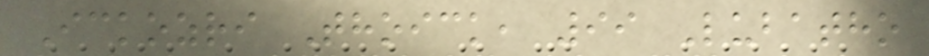Ickozri Thoick, 99 Lubatho
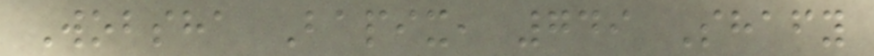Wobsha Bapix, 749 Shafy
